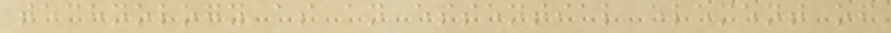technology as an essential element of
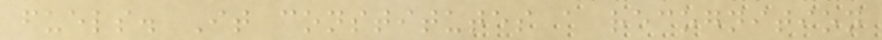fuels. It constitutes a recognition
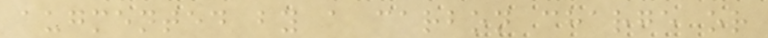augmented by a carbon charge or
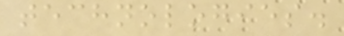technologies.
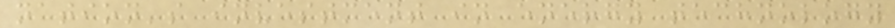nation's investment in energy technology
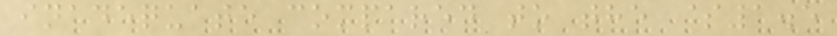inadequate compared to the $1.5
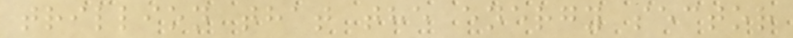trillion that the energy sector
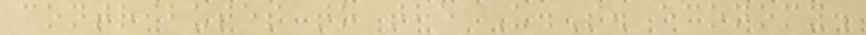contributes to the U.S. economy.
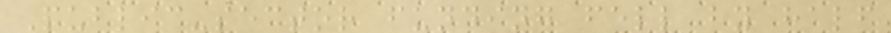Public-sector funding fell by half
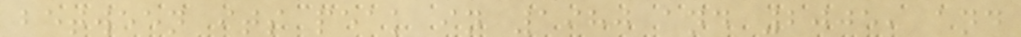between its peak in 1980 and 2005, and
